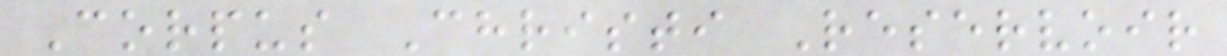Corpus Christi Reservoir
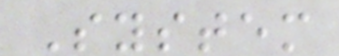System
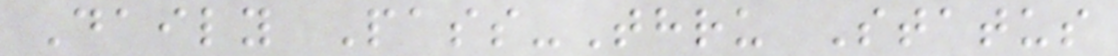Daily Pass-Thru Status
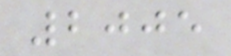2005
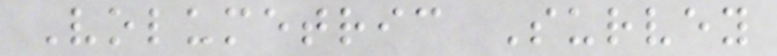Volumetric Survey
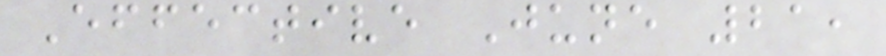Effective June 21,
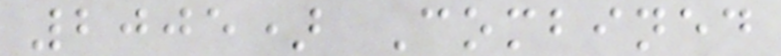2005) Combined
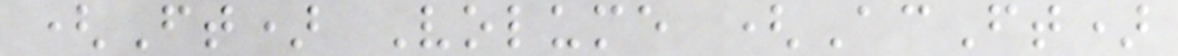(Ft) Volume (AcFt)
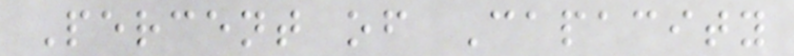Percent of Capacity
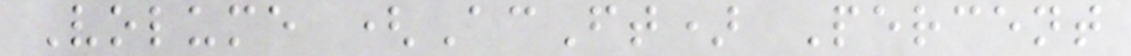Volume (AcFt) Percent
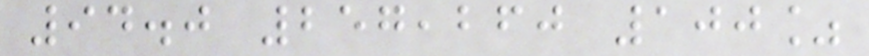94.0 257,260 100%
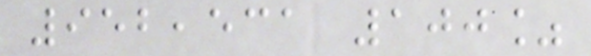952,531 100%
